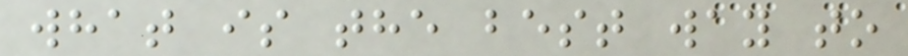what is the best way to
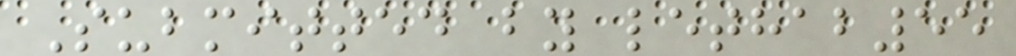Submitted by lethab55
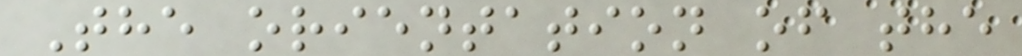The orientation of the
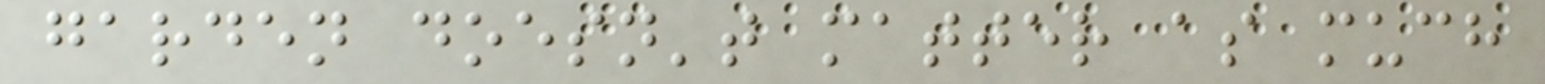garden doesn't matter as much
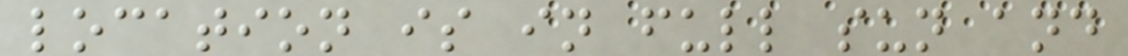location is in full sun and
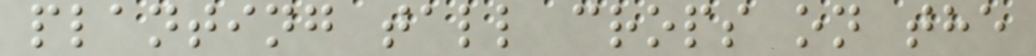planting tall crops on the
